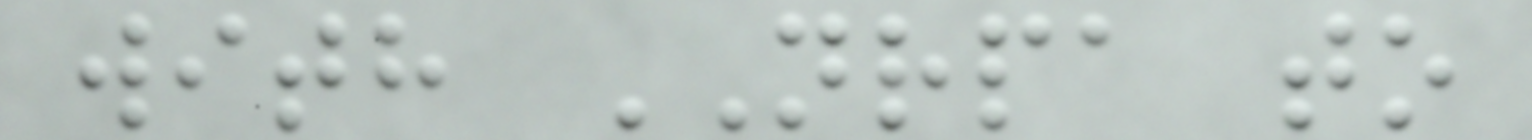with NRPA to
